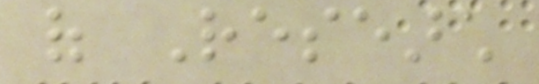of Research
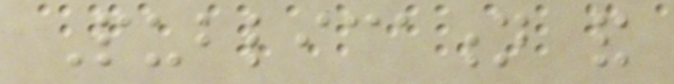Publication and
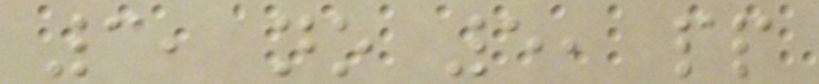3, no 5, pp
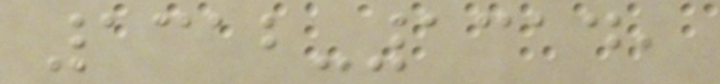1312-1314,
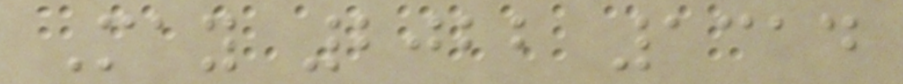May 2022 1314
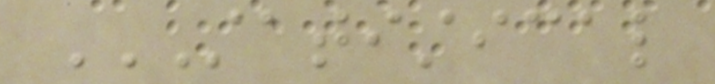STATISTICAL
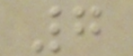7
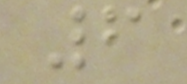6
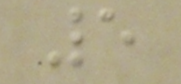5
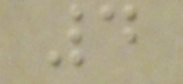4
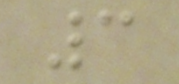3
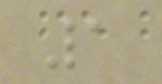1
